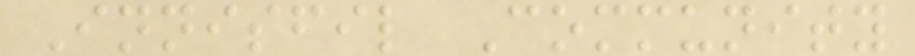Innisfil Community
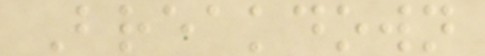Breakdown
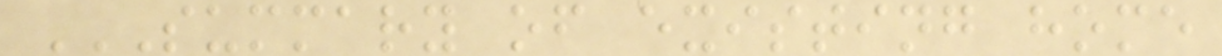SUMMARY OF EXISTING HOME
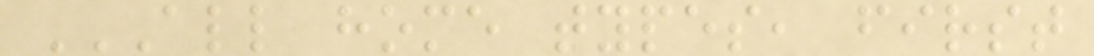ALL HOME TYPES, FIRST
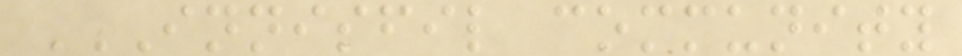INNISFIL COMMUNITY
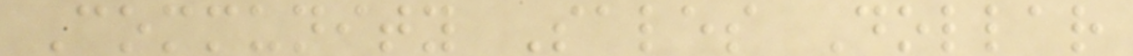Community Sales Dollar
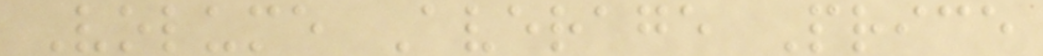Volume Average Price
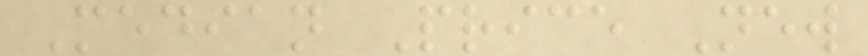Median Price New
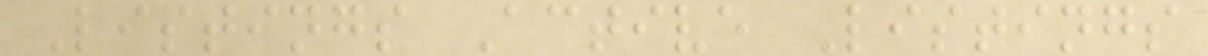Listings Active Listings
